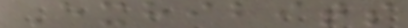Exhibits
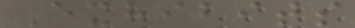Exhibits
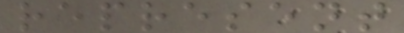represent
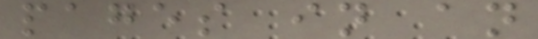pages in an
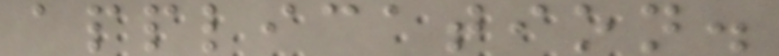application.
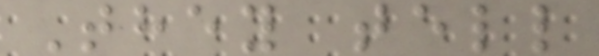They tell
